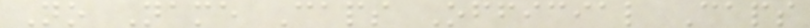No Name Caps Official Caps
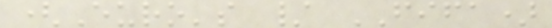(Euro's / FIFA)
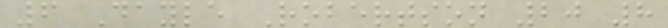6 Dayle Robertson 20 8
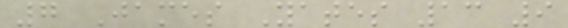7 James Yates 13 9
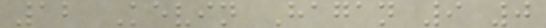12 Kevin Hagan 9 0
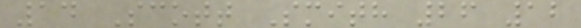14 Scott Smith 26 12
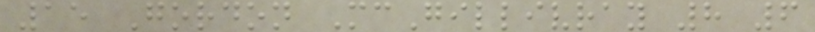15 Gordon McGillivray 8 6
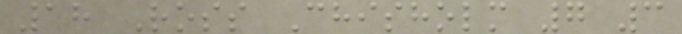18 Ross Chisholm 7 3
